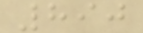890
